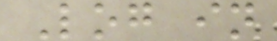Log in
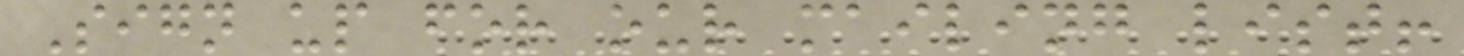Sign up for our mailing list!
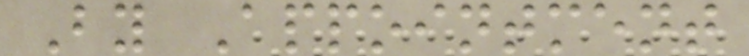By Appointment
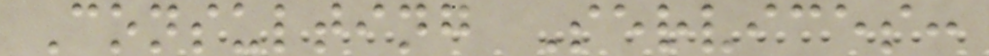Consulting Services:
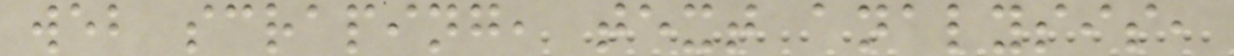web scraping, text analysis,
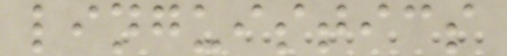linguistics
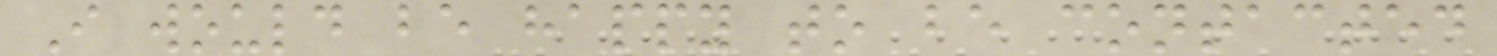I would be happy to be contacted
